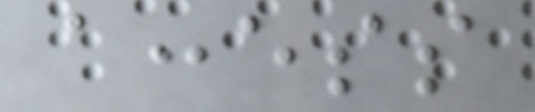access
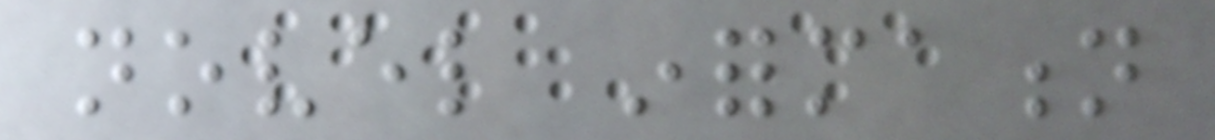novel information
